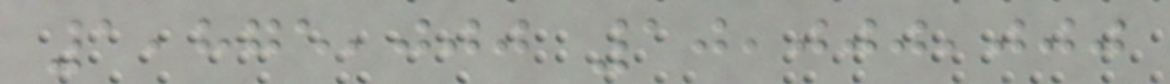1,875,000 10,000,000
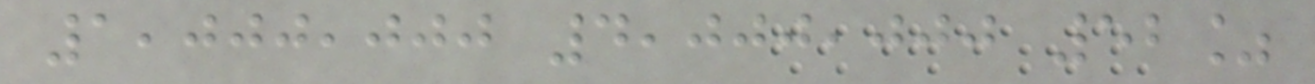1,000,000 4,000,000 52%
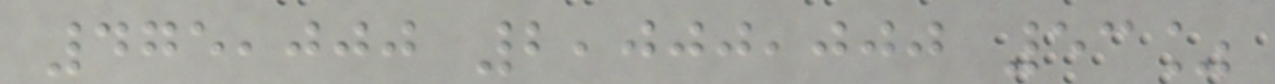475,000 2,000,000 53%
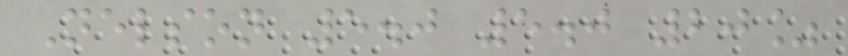Nelson 5.0 5.0 20%
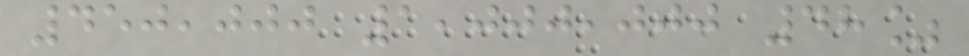450,000 1,000,000 48%
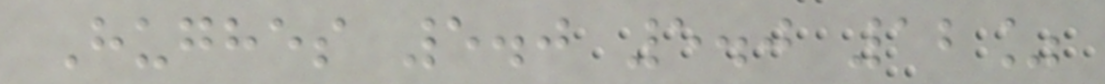Hughes 5.0 5.0 12%
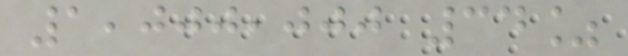1,000,000 34%
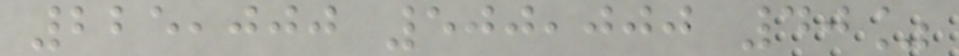225,000 500,000 40%
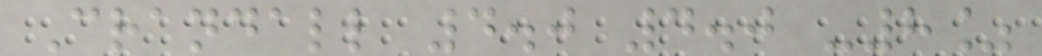Crandall 4.0 4.0 -8%
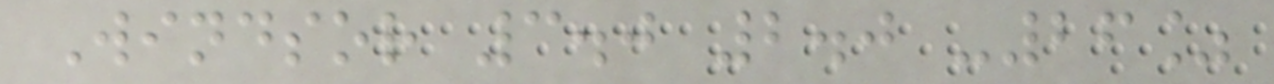Windsor 3.0 2.0 -26%
